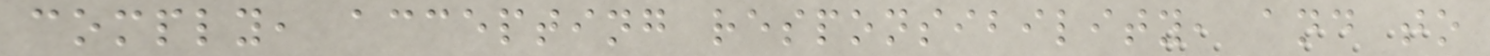comply, accepting responsibility, and to
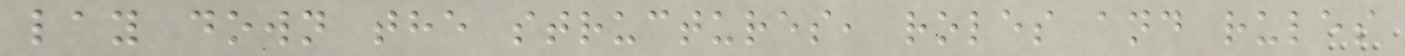lay down the structures, roles and rules
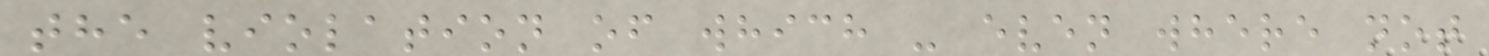the violation of which - even where not
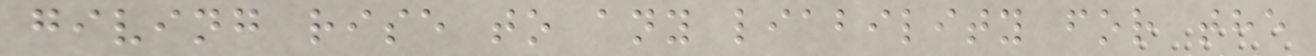giving rise to any liability for the
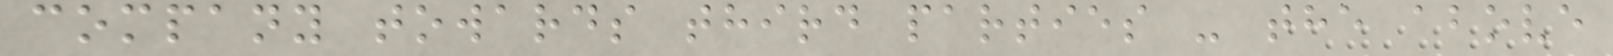company towards third parties - the above
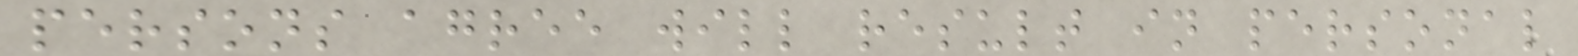persons agree will result in personal
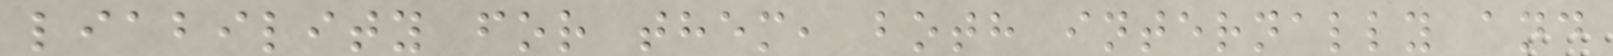liability for them, both internally and
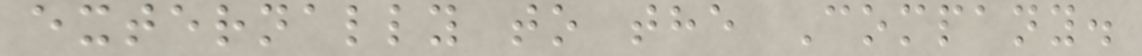externally to the Company.
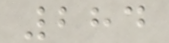284
